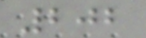202
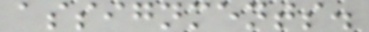assignments.
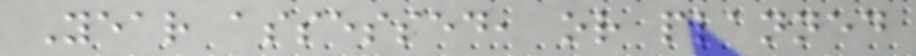Year assessed, or planned
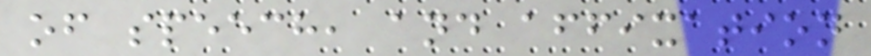of speech, and affixation
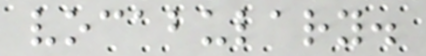vocabulary.
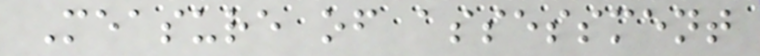Measure of assessment
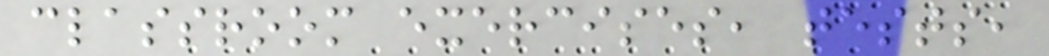classroom exercises, tests,
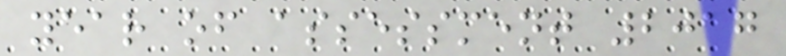year of assessment 2017
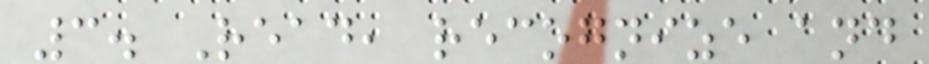3. Read, recognize and
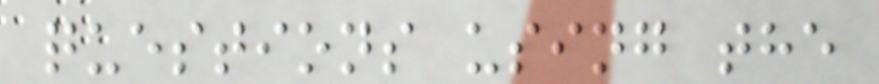questions using the
